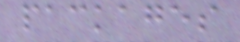packages
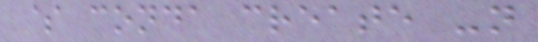$ conda create -n
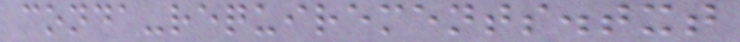conda-requirements.txt
